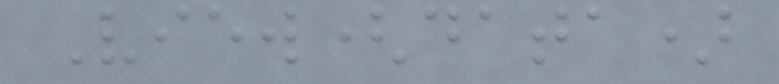View(data)
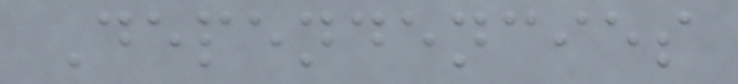Dependencies
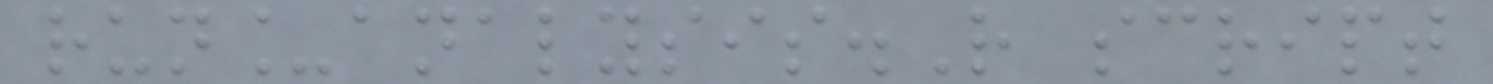run_analysis.R script
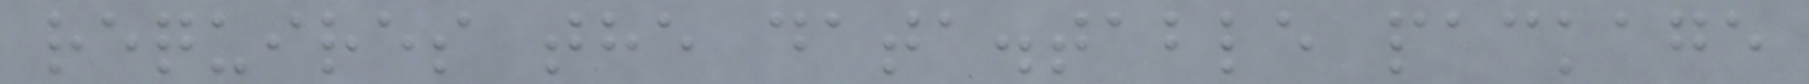requires the data.table package
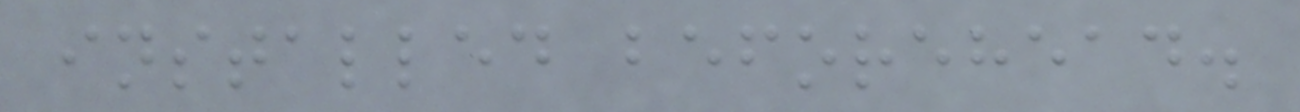installed beforehead.
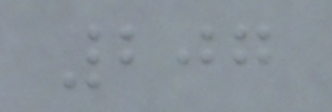207
